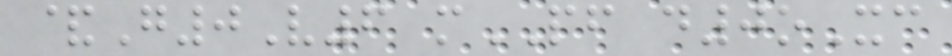&G0V6 mPF d0oXc
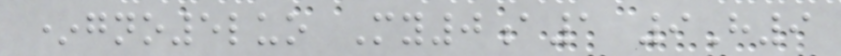*gno5luo My0a1 9H9
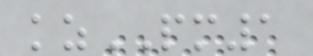kzPM1
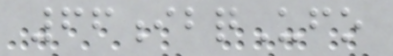66ibqUfo
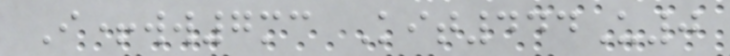I+ww7mc Kit444U0
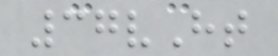37vHt
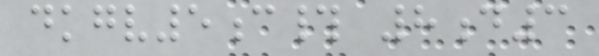dkgv5c# 8d3
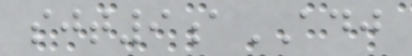sjt9aADJ
